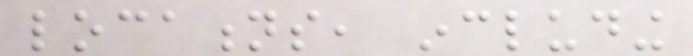locations, including
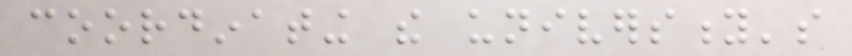coordinating the university's
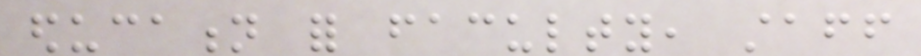education for faculty, staff
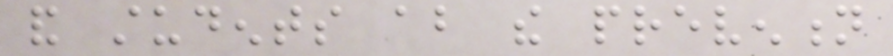and students about the prevention
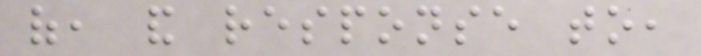of, and response to,
